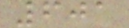601
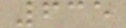635
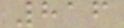816
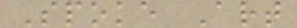Spoke Art
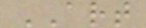ART
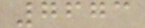7673
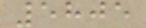5805
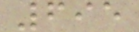695
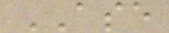ASE
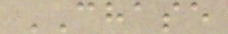CHASE
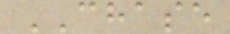CHASE
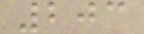203
